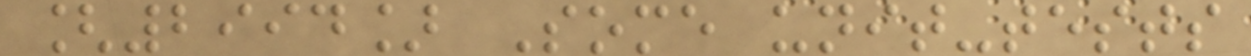[2994] Some unit-tests
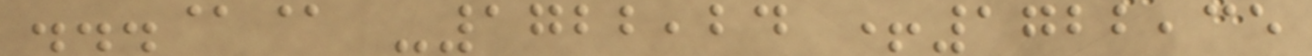...@@ -1722,24 +1722,35
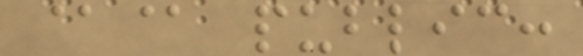@@ public:
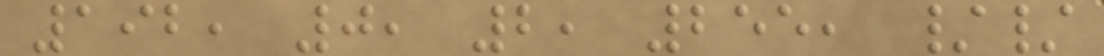192, 0, 2, 255, //
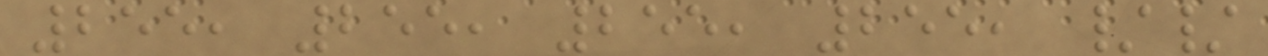255, 255, 255, 255, //
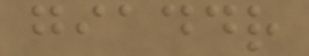giaddr
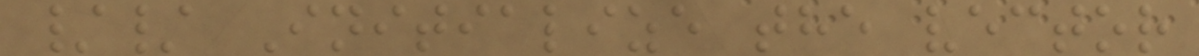// Initialize the vector
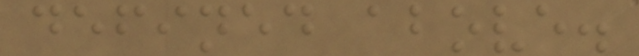defined above.
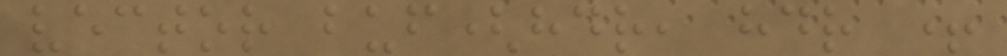vector buf(hdr, hdr +
